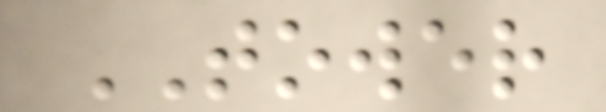TOWER
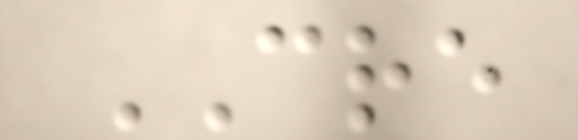CRE
